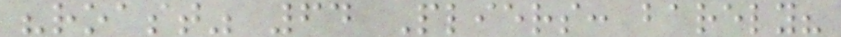"roast" 64 Pliers: barely?
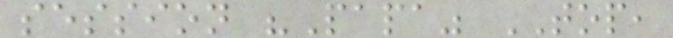session "Papa" TOP,
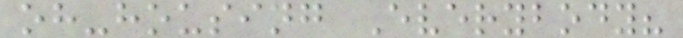oh-housing Everybody?
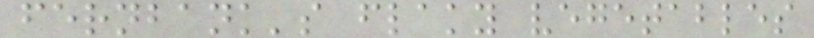fernbank's flaky vegetables
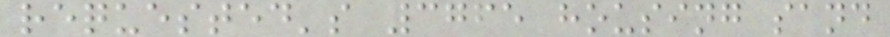requested's 3765 housing sand
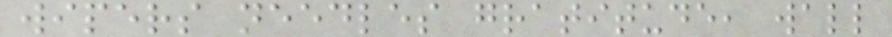wipers needles gratitude, wall
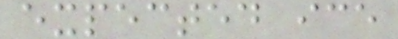expected ice
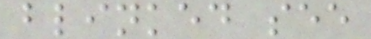blinked see
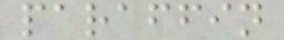paraffin
